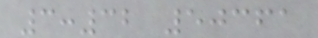3:32 50361
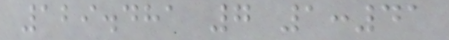129.481 7 1:41
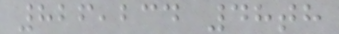826,234 48th
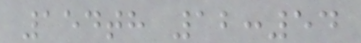154th 12:54
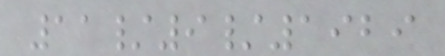11/9/1929
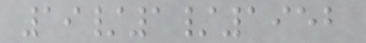19/1/1952
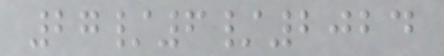27/6/2024
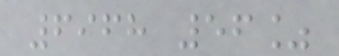6968 56%
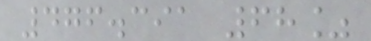476.391 68%
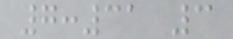7:31 3
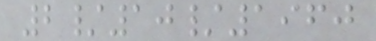2/10/1960
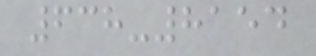638-8154
